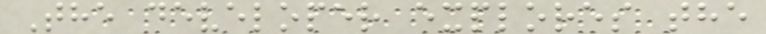The developer explores the
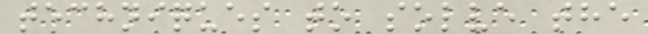techniques to solve the
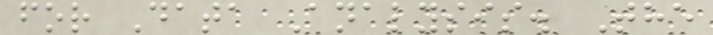for Data Analysis. The
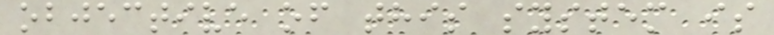objective of this system is
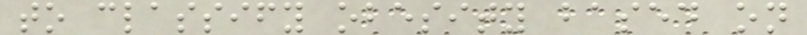to classify obesity based on
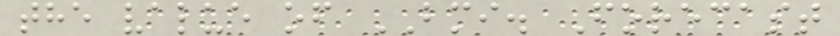the value of BMI. Forecast
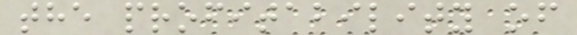the profitability of
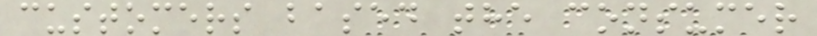customers based the consumer
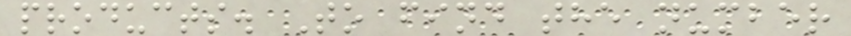products. To find the number
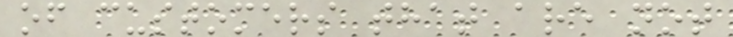of customers that are not
